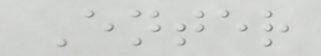Enter
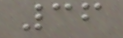36
